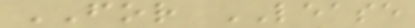FOR LEASE
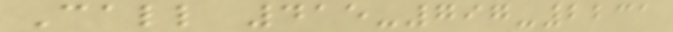Call 415-797-2231
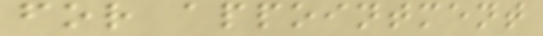for appointment
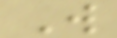W
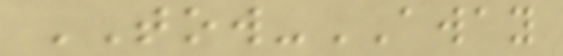TOW-AWAY
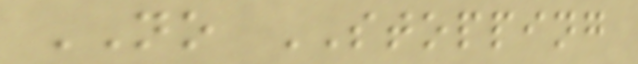NO STOPPING
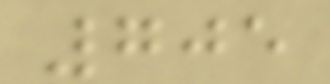705
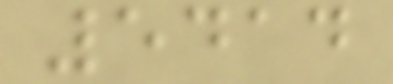5414
